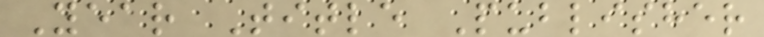Year Title Publisher
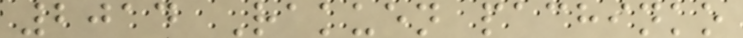2014 Rakuen pachinko
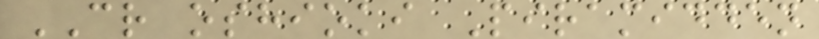CR oshioki Piramidden
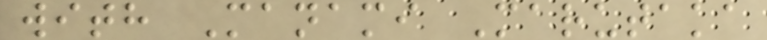with Manami Marutaka
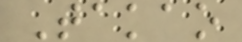Takao
